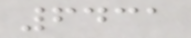6431
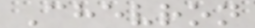Chevron
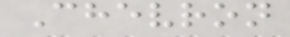Chevron
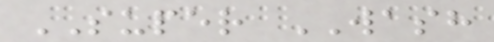SUPER WASH
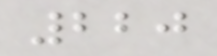220
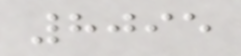8095
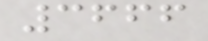3666
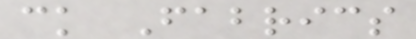ck Fabrics
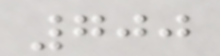700
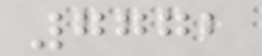7772
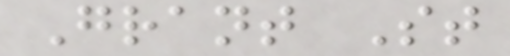Grant St
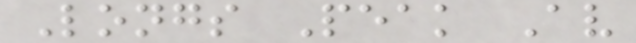Longs Peak Av
